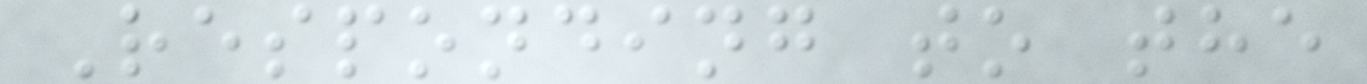Responding to the
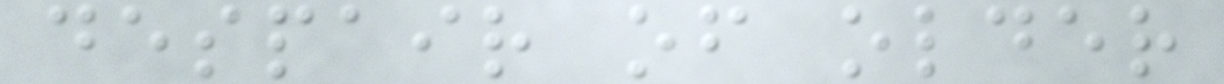despair of older
